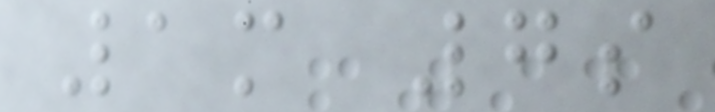1m 7s
